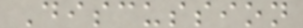Discussion
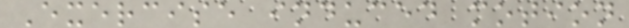Exercise induced motion
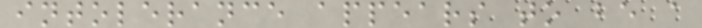intolerance appears to be a
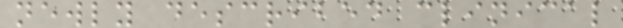newly described clinical
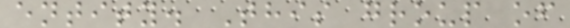entity. This group of
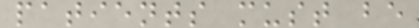patients must be
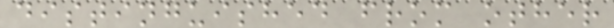distinguished from other
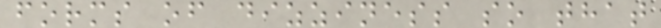forms of dizziness so that
